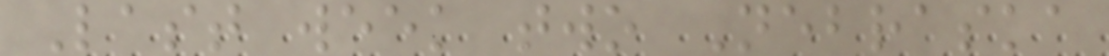Last week two Nebraska
